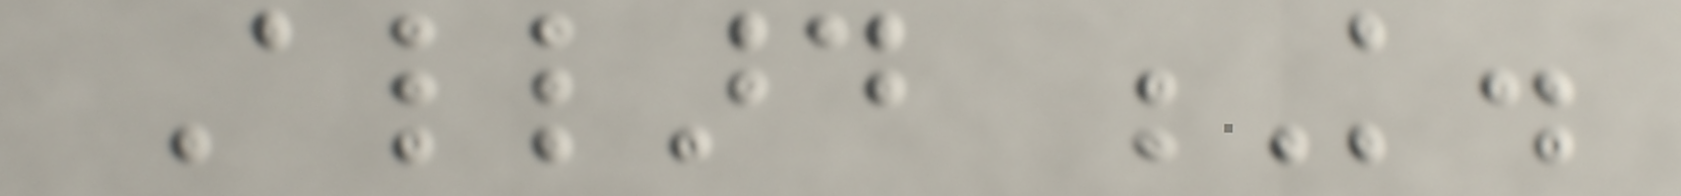Allard K.
